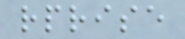rprise
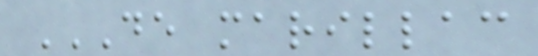DE MARILLAC
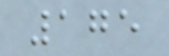175
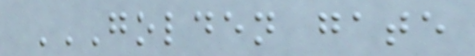GOLDEN GATE
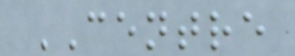CENTRE
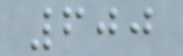600
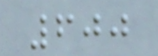600
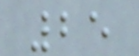25
